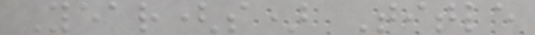Year(s) Title
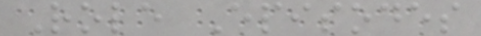Role Episodes
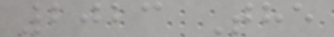2023 The
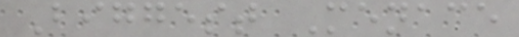Biggest Menace
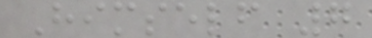Himself 7
